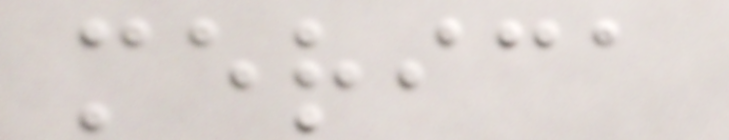merica
